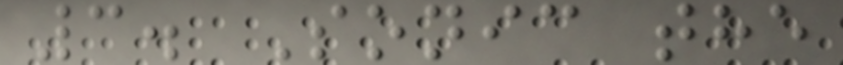3. Sonic the
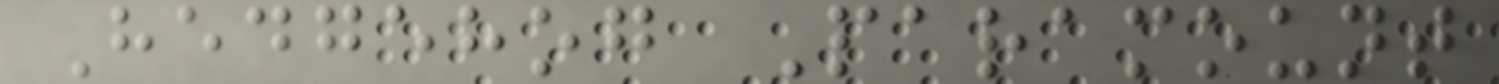Hedgehog Paramount
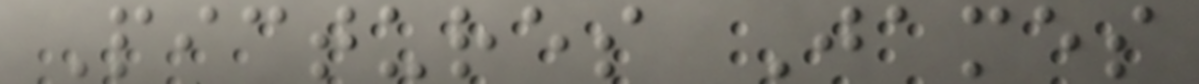Pictures James
